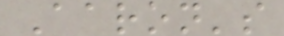Aaron's
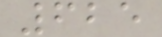625
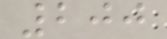200
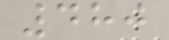480
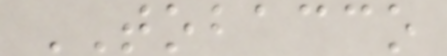TOBACCO
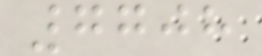7708
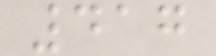417
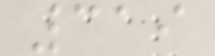319
